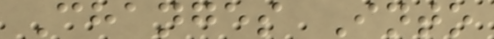Changes Into
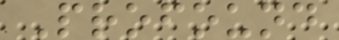Profound
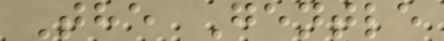The Gentle
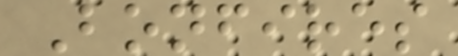Bonfires
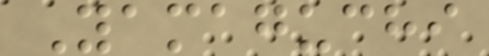Yamaguchi
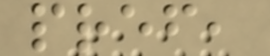pref,
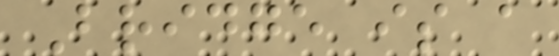Bridge is a
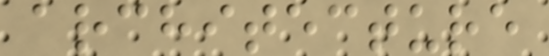architecture
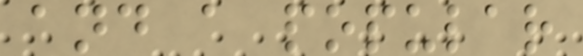and a popular
